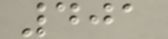401
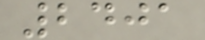2401
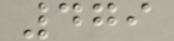479
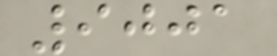9001
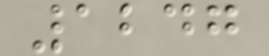1247
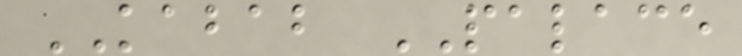KABAB PALACE
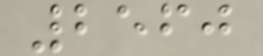2560
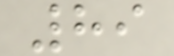89
